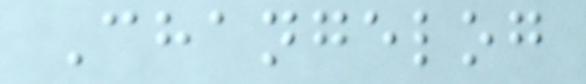Changelog
